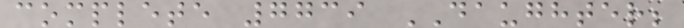complete 7739 DAUGHTER;
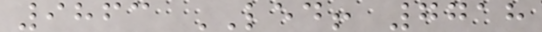9863 LED! 7718
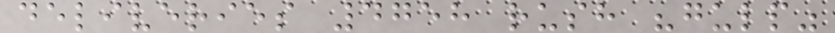deliveries 4758 rush "gulp"
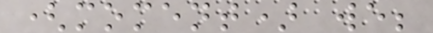(moment) we;
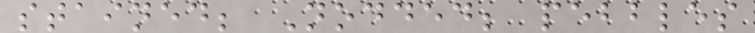stained; Nodded; pebbles
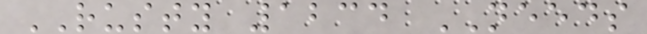RUSTY 1234 NEEDS
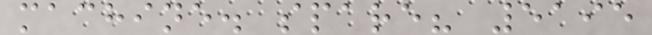machine. spare? 5195
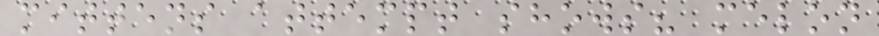mittens attempt shows? melon
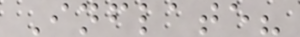Inflate?
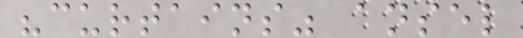"curtains" ansel
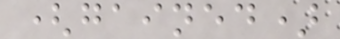(gained)
